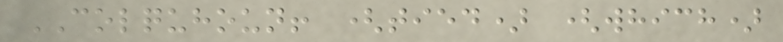COLQUHOUN! (tied) (which)
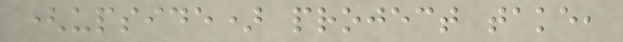(upside) project take,
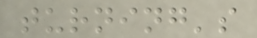turning's
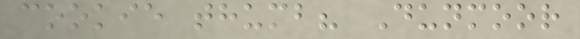cookie thumb? Dunmoor
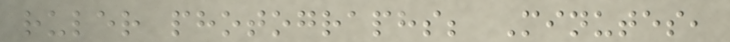ruler photographs; Minutes,
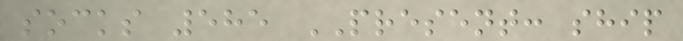socks 585 PRESENT: ship
